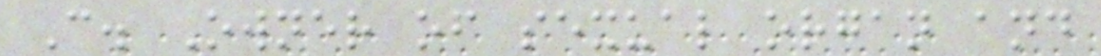C. Owner of sexual organ and
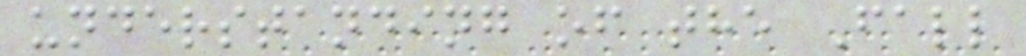understanding of the Fall
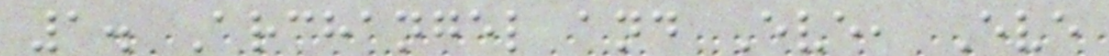1. Archangel and Eve, Eve
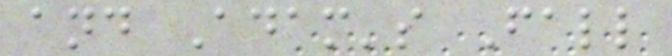and Adam's Fall
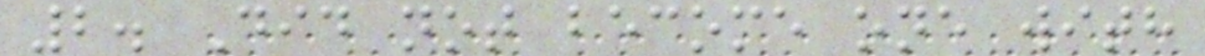2. Did not become one with
